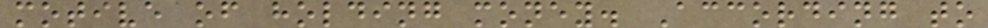motive of holding money. According to
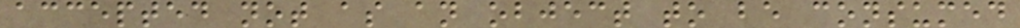accepted not as an object to be consumed
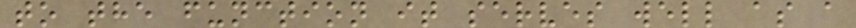to the function it serves well as a
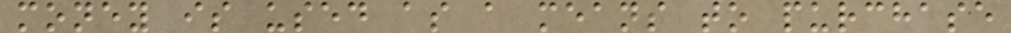money is used as a means to purchase
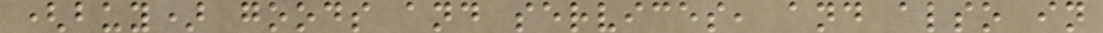(buy) goods and services, and also in
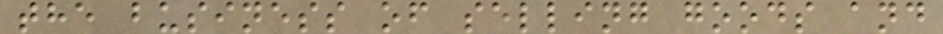the business of selling goods and
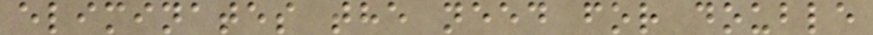eliminates the need for double
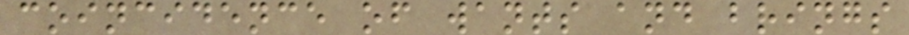coincidence of wants and brings
